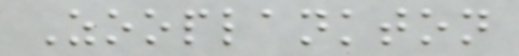Zooplankton
